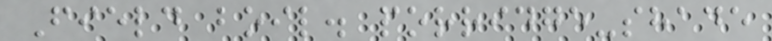Field boil. porridge-shade
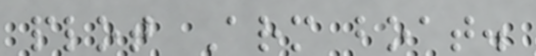plot Arm boat.
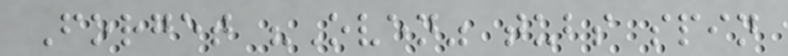Forget "Oven" tubs spin
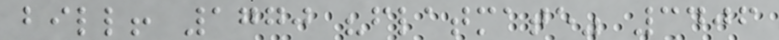bill! 1770 "flatmate" 3406
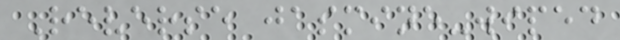Reverse jasmine-wiped
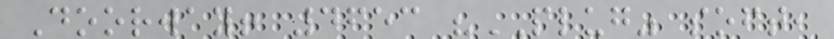Doorway! 4653 "PLUG" soft,
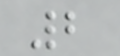2
